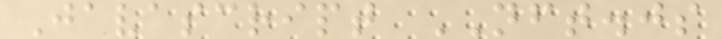Javascript NFT.js
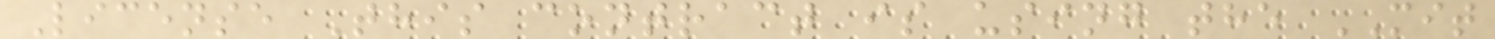License This contract is using the MIT
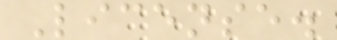License.
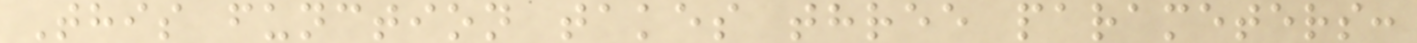This function takes three parameters:
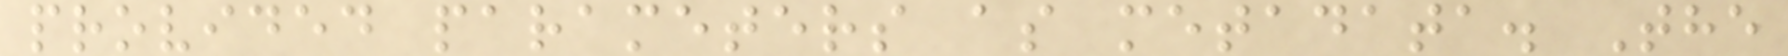provided parameters as metadata. The
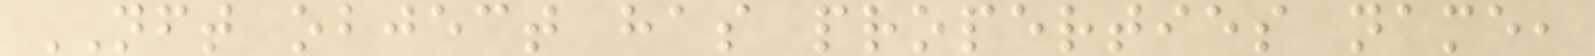NFT object has properties name,
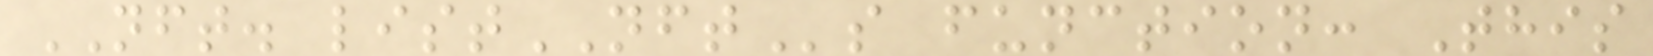NFT. listNFTs function: This
